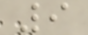9
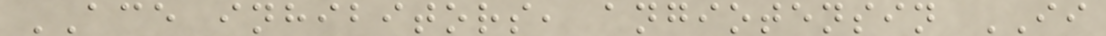ACE inhibitors, angiotensin II
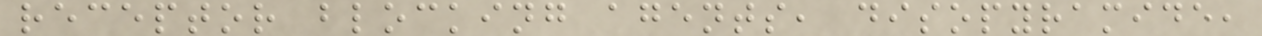receptor blocking agents, disopyramide,
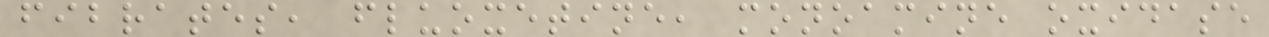fibrates, fluoxetine, monoamine oxidase
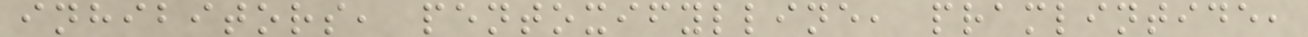inhibitors, pentoxifylline, pramlintide,
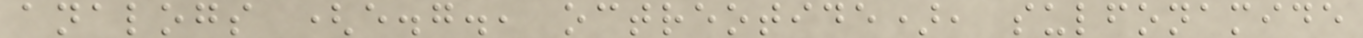analogs (e.g., octreotide), sulfonamide
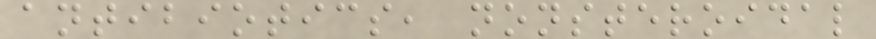antibiotics, nonsteroidal
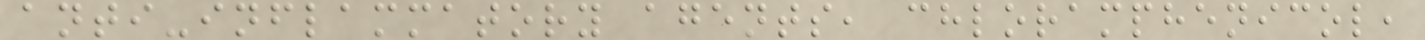anti-inflammatory agents, chloramphenicol,
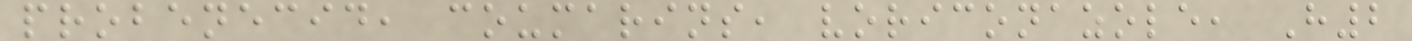probenecid, coumarins, voriconazole, H2
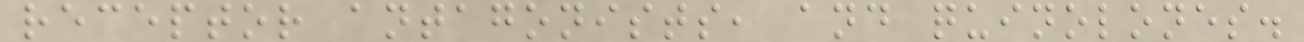receptor antagonists, and quinolones.
